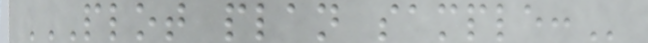PLOT PLAN SAMPLE:
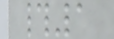#1
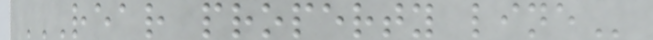REAR PROPERTY LINE
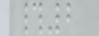#2
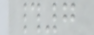#7
